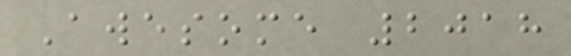Awesome 2018
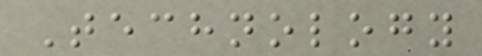Technology
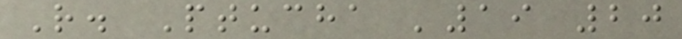R. Ptucha '19 20
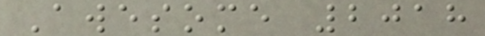Awesome 2018
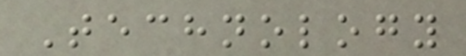Technology
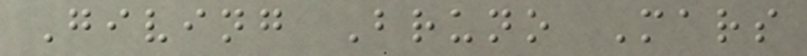Giving Bruno Mars
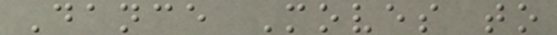Dance Moves to
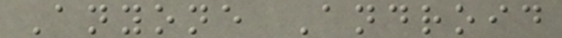Anyone Android
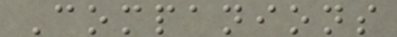Companions
